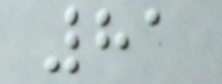81
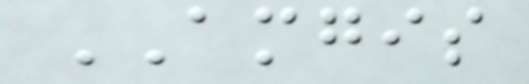AMGIS
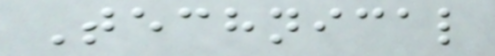Technical
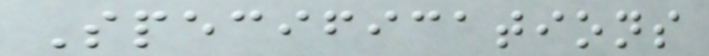Specifications
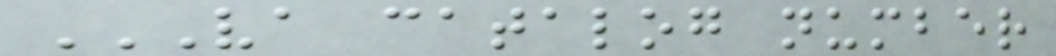VA CATALOG NUMBER
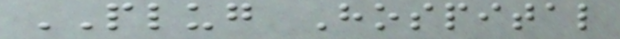PLUG Hospital
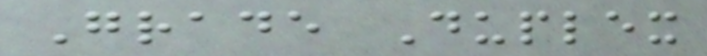Grade Duplex
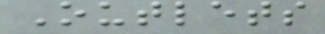Outlets
